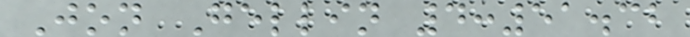Jon Gellin 4:51.32
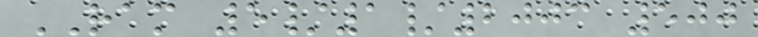RAM 5/1/2003 500
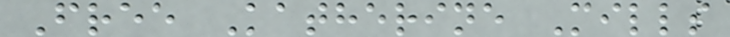Free Katherine Mills
